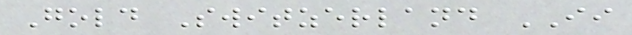Gold Switzerland II
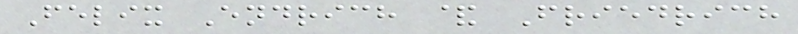Felix Endrich & Friedrich
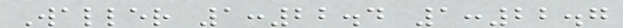Waller 1:22.4 1:22.7
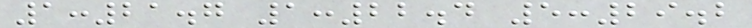1:21.7 1:22.4 5:29.2
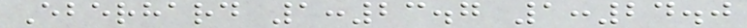Eberhard 1:23.7 1:24.0
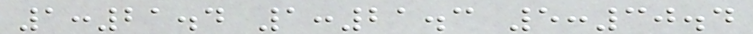1:21.4 1:21.3 5:30.4
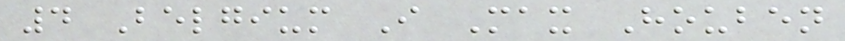4 Belgium I Max Houben
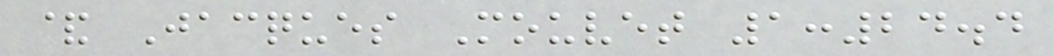& Jacques Mouvet 1:24.4
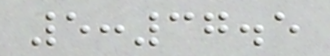5:37.5
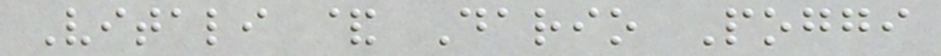Vitali & Dario Poggi
